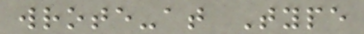wrote-at Type
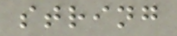string
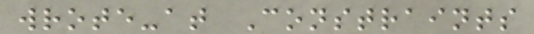wrote-at Constraints
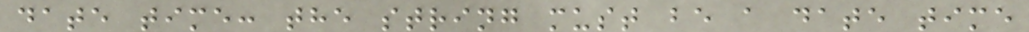date time: the string must be a date time
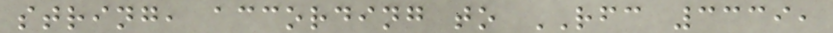string, according to RFC 3339,
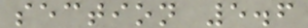section 5.6
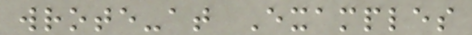wrote-at Examples
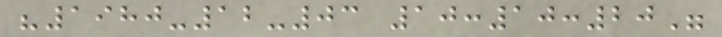"1980-12-03 10:10:20"
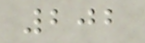202
